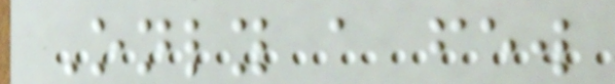Only a few
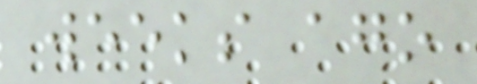weeks ago
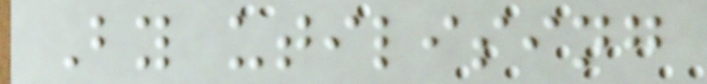By utilising
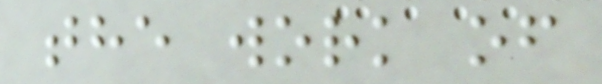the work of
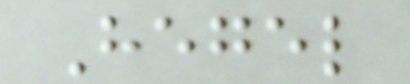Hegel
